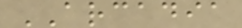ARCADIA
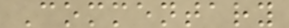Commentary
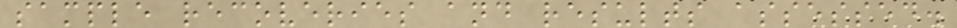sample recoveries and results assessed.
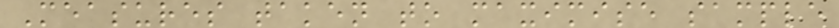Measures taken to maximise sample
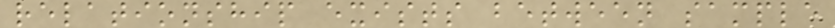relationship exists between sample
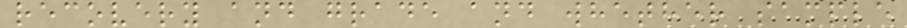recovery and grade and whether sample
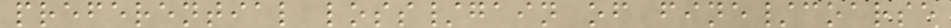preferential loss/gain of fine/coarse
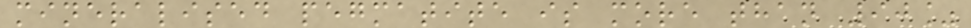mineralised pegmatite is more than 90%
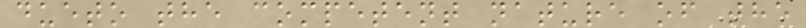dueto the competent nature of the
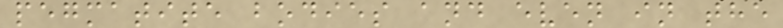pegmatite bodies and even in the
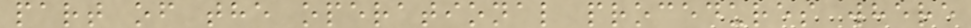part of the operational procedures where
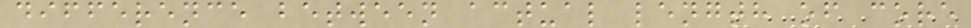difference between actual length of core
